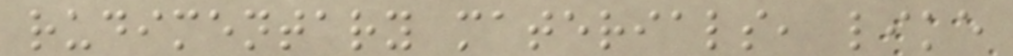rudimentary materials, like
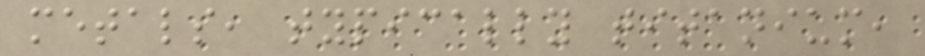metals, typically titanium,
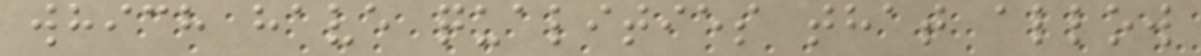which have qualities that allow
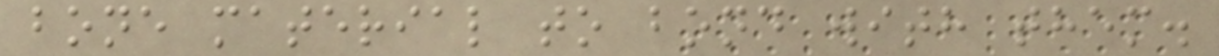bone material to bond with them.
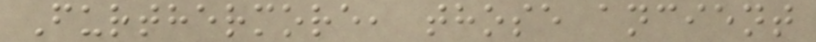Furthermore, those ancient
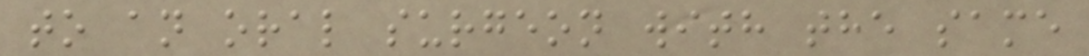to an oral surgeon with the same
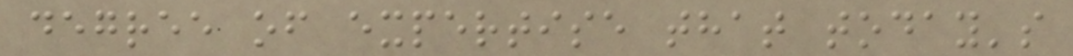degree of expertise that today's
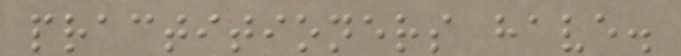practitioners have.
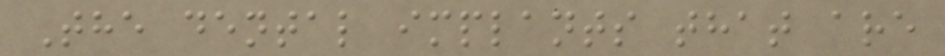The dental implants that are
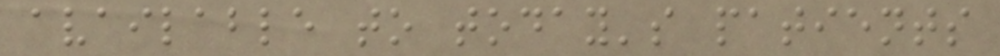available to today's patients
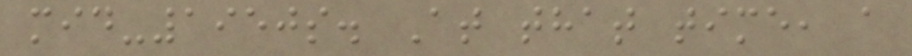mid-1950s. At that time, a
